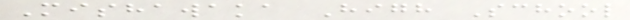Mishawaka High School
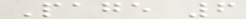Page 6
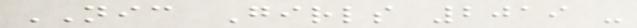NIC Girls 2019 -
